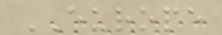EUROPE
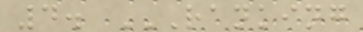4. RANKING
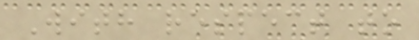With respect to
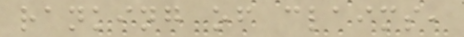ranking of claims,
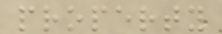property
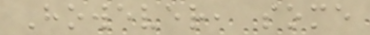However, some
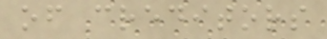of creditors
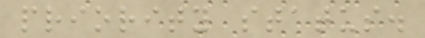priority status.
